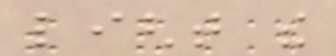light the
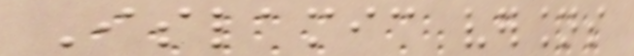Islamic versions
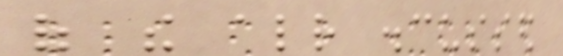of the already discussed
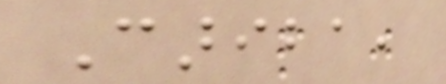Cariba,
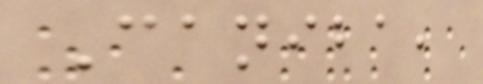Caniba,
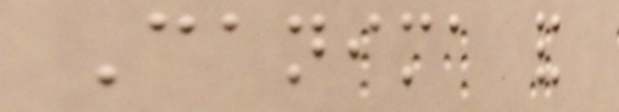Canima and
